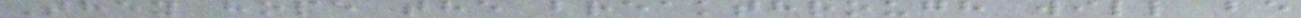They hope the breakthrough will be
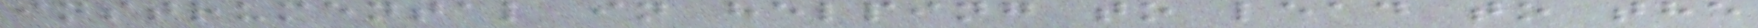instrumental in helping to lead to the
